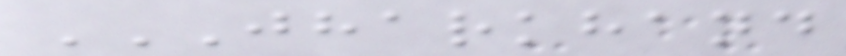JHARKHAND
